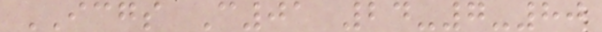ICGS C01 24-7-80
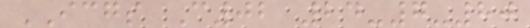ICGS C02 24-7-80
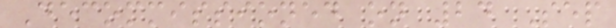Decommissioned on 24 Sep
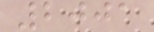2001
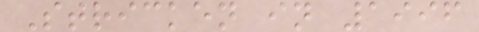Stricken in 1996
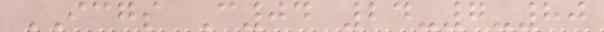ICGS C04 24-7-80
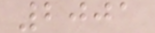2001
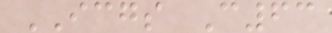ICGS C63
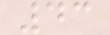43
